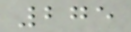275
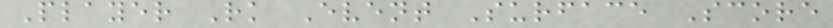Player Rk Event Surface Score
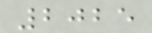2025
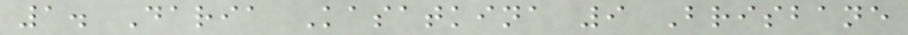1. Daria Kasatkina 9 Brisbane
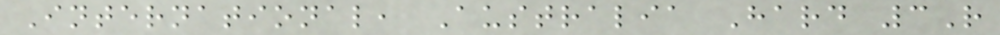International, Australia Hard 3R
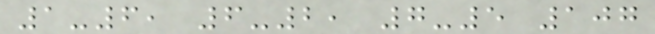1-6, 6-2, 7-5 107
